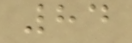84
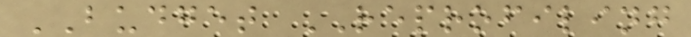BUDGET REPROFILING
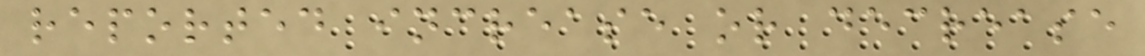reported increase or decrease
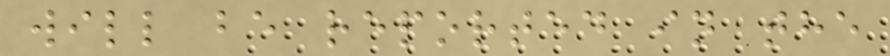will be reported in the
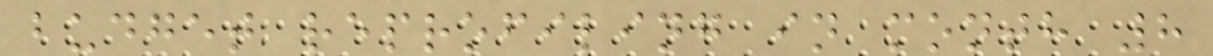budget reprofiling in month 8
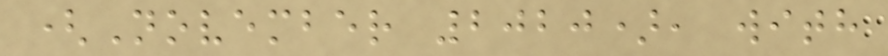(November 2020), with
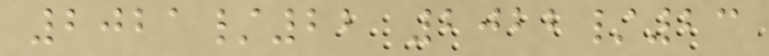2021/22 2022/23
